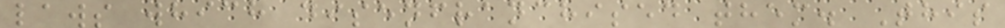laws which disenfranchised them. This
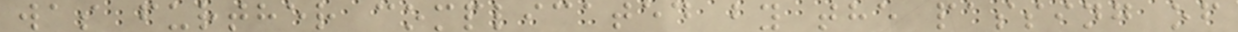was further complicated by the passing of
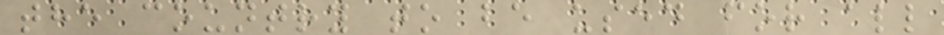the country to be used for all
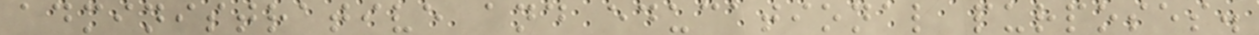administrative and educational purposes.
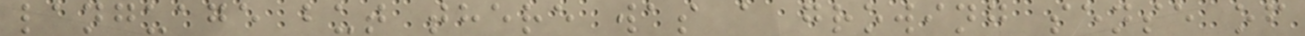language but there was a growing sense of
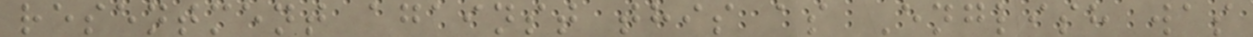resentment against this as English was
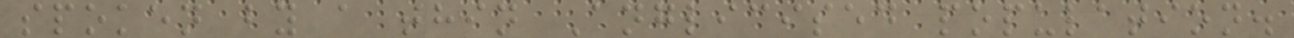spoken by a thin Anglicised population.
